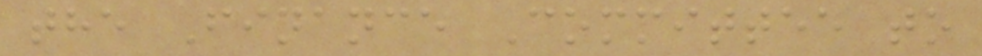the Finance Committee to
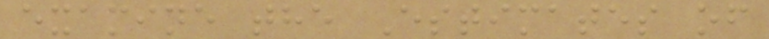examine the Estimates of
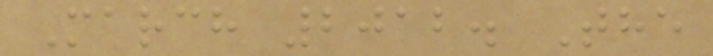March 2012. The
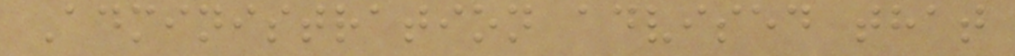Administration advised that
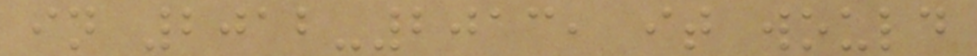in 2012-2013, it would
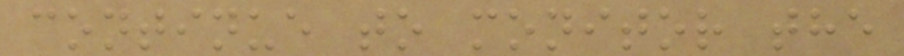continue to monitor the
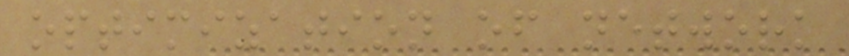optimization of network
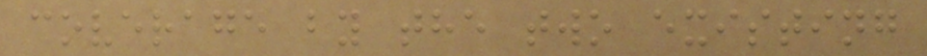coverage by the two existing
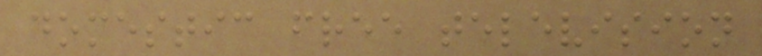domestic free television
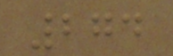274
